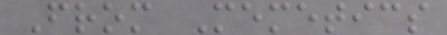From Memetics
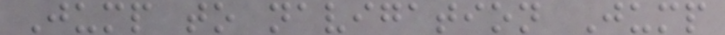Jump to navigation Jump
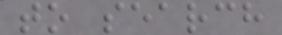to search
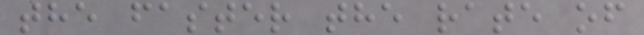the faster the rate of
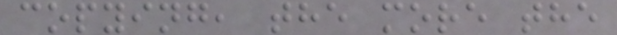copying, the more the
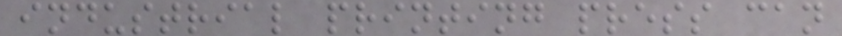industrial printing press can
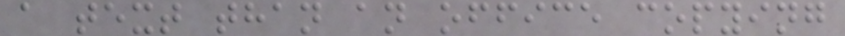a text than an office copying
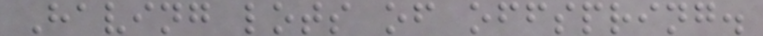Having lots of offspring.
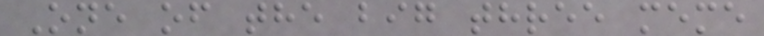One of the big three meme
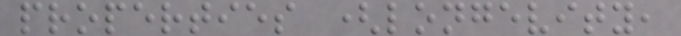properties (longevity,
